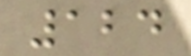124
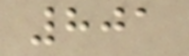801
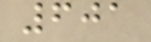601
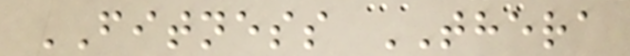FITNESS THERA
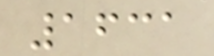1631
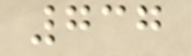737
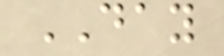DAY
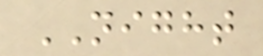NIGHT
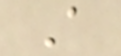A
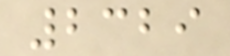2329
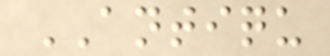ANTIQU
